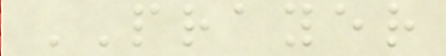PRAYER
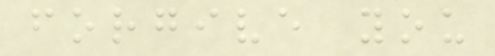forgive you
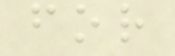for
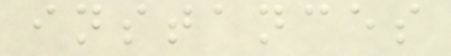instances
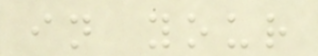in your
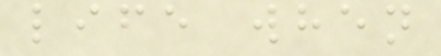life when
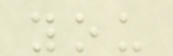you
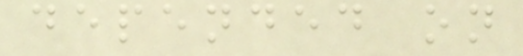depended on
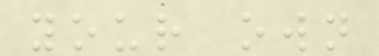your own
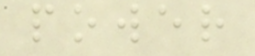power
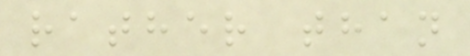rather than
